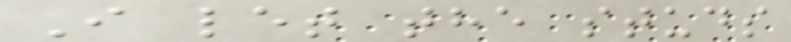I let the studs
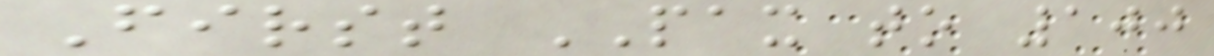First PAX to 100
